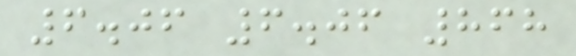6.06 6.06 868
